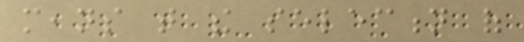means that the selection of
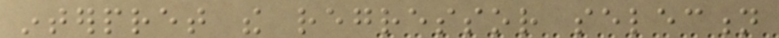interpret the regressor selection
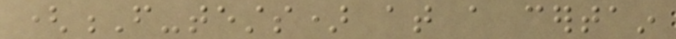(F-tests) at a certain
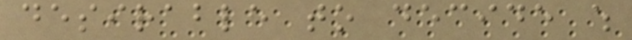desirable to decide which
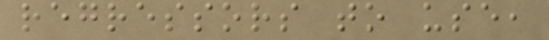regressors to use,
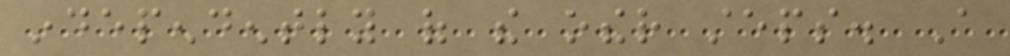independently of the other steps. A
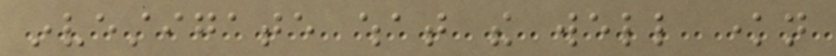investigate what the well known
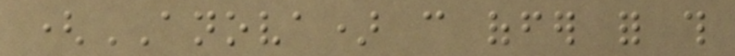(ANOVA) can offer for this
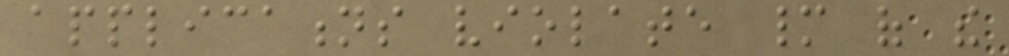applications violate many of the
